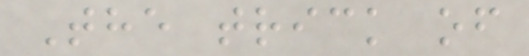The trick of
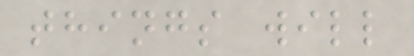things will
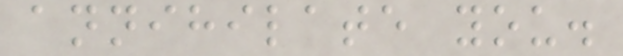annihilate you.
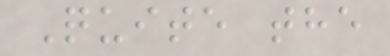Quite the
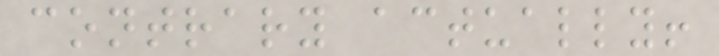contrary actually!
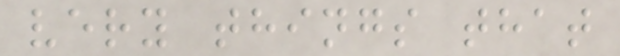very things that
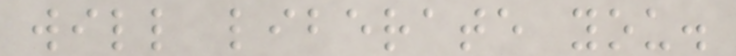will liberate you.
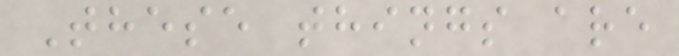These things are
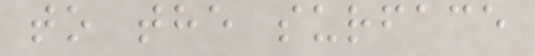to the surface
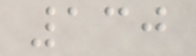130
